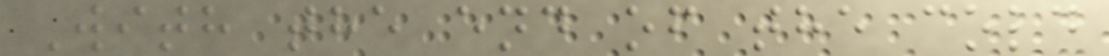With the end of the cold
